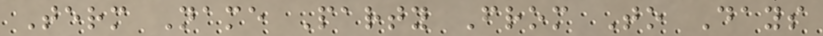Term Name Party From To Days
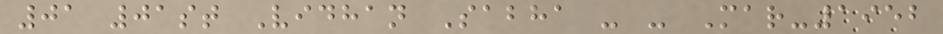01 01st Vidhan Sabha - - Mar-1952
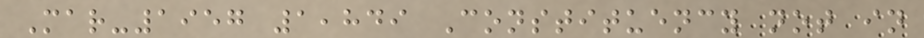Mar-1957 1,849 Constituency not in
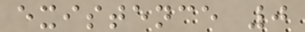existence 0
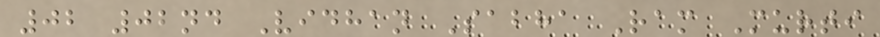02 02nd Vidhan Sabha Ram Murti
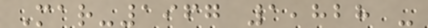Mar-1967 1,828 -
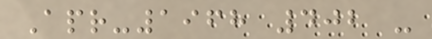Apr-1968 402 -
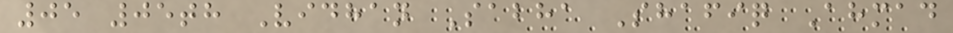05 05th Vidhan Sabha Shafiq Ahmad
